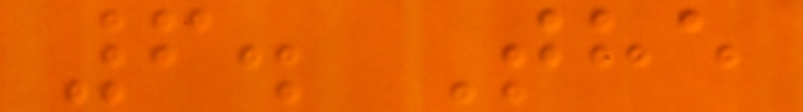6. The
